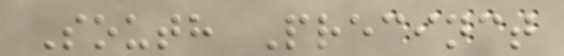South Precinct
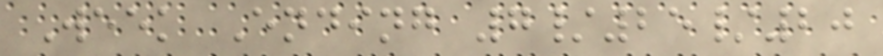Week Ending 7/25/20
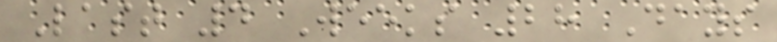Last 4 Weeks 28 Days
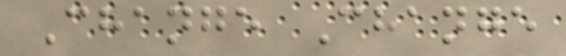Change Change
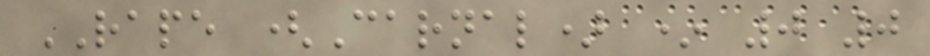RAPE (Carnal) * 0 0
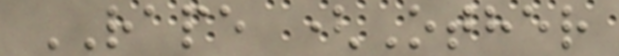RAPE (Other
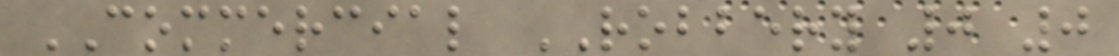COMMERCIAL ROBBERY 0 0
